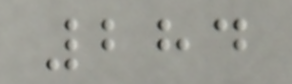284
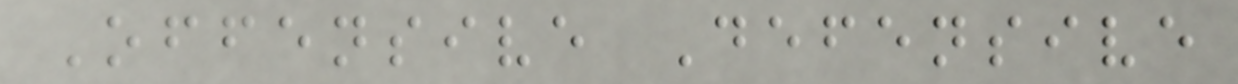Offensive Defensive
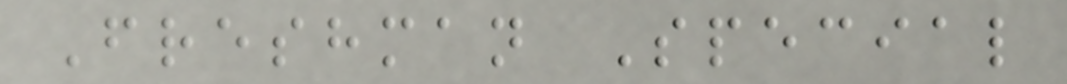Freshman Special
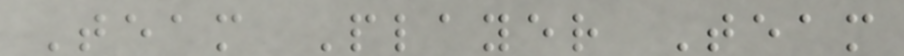Team Player Team
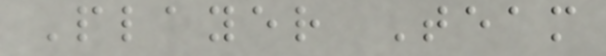Player Team
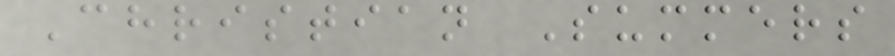Christian Summers
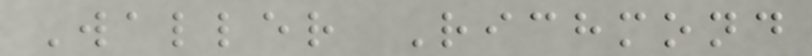Waller Richmond
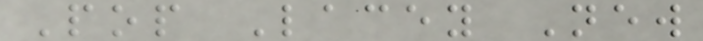Pop Lacey New
